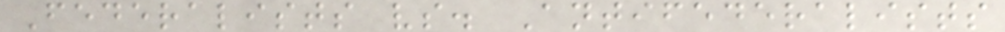Federalists vs. Antifederalists
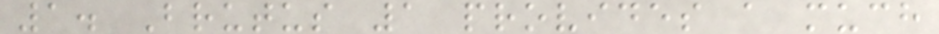1. Brutus 1 provides a much
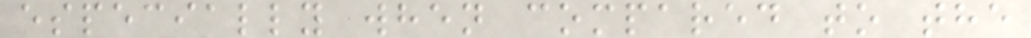especially when compared to the
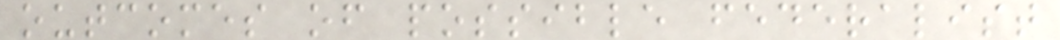outcomes of possible federalist
